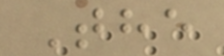The
